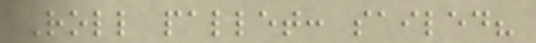Roll pallet: sailed?
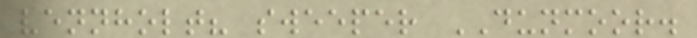vennholt? sweeper DUNMOOR.
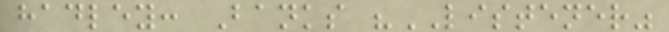hadley: Banks "LISTENER"
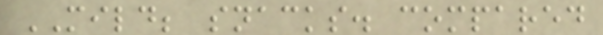MILD; snacks. compared
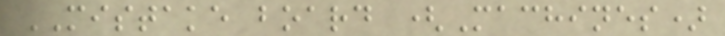MISTAKE board (Machines)
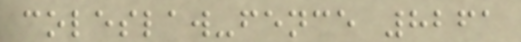coleslaw-fence 8261
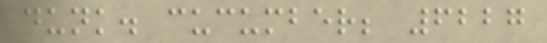dunk. cucumber; 6227
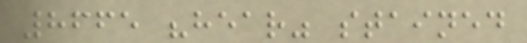8665 "hear" stained
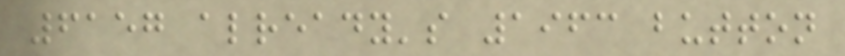6157 already's 1963 button
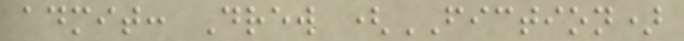admit: Drew (FICTION)
